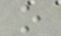o
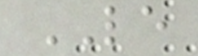LE
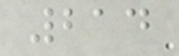214
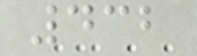432
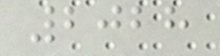2028
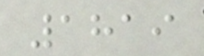1819
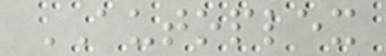AUTOPLEX
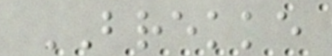BREKKE
